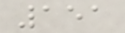151
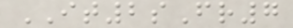IT2sFr7
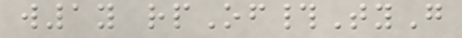w1y rpOf#TyG
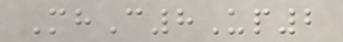MhC8Up2
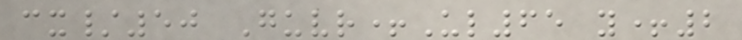cx/50 Guvr+Ul65 y+2
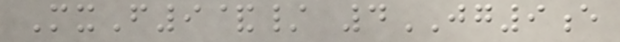MxF9&/ 4JG9e
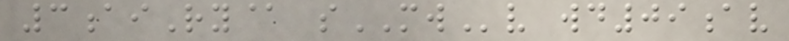3aiRy@ sMWv wd09av
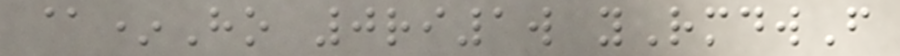@*Ho 0ri1w yRmdwF
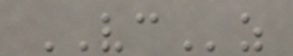VCz
